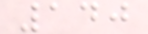140
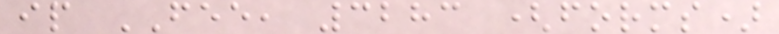ip FEE, 3283 (forms)
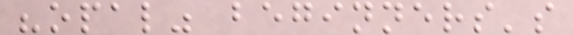"opal" beginners's
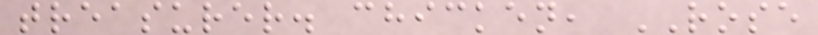treasurer. chicken, ROSE
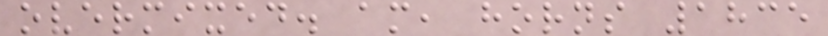overmixed. am, horns 1835
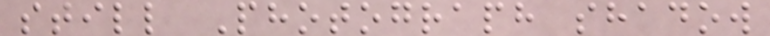still Photograph shadow
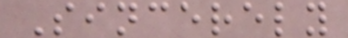Sincerely
